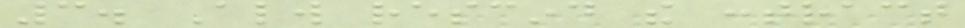3. Always rescind the contract
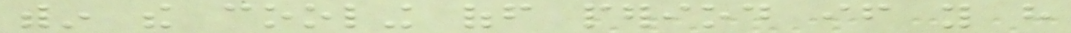within the cooling off period if you have
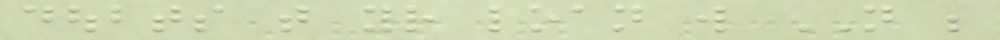doubts that your loan will NOT be
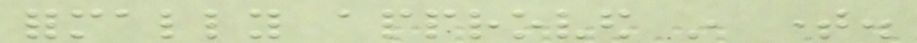formally approved in time.
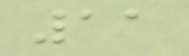11
